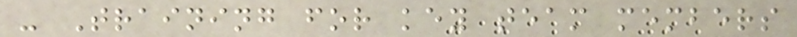- Training for key team members
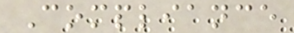Compliance
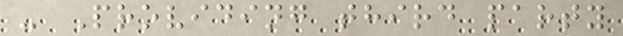- Providing third party
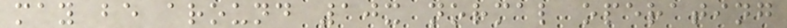may be around 10x normal operating
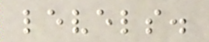levels.
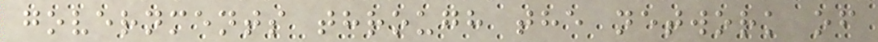governments through the network of
